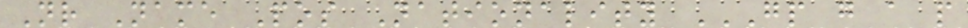Nr Name Pos Nationality GP G A P
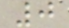0
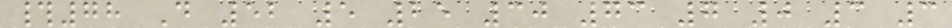#78 D 52 5 25 30 73 7 0 3 3
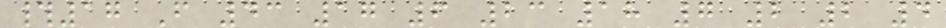#17 F 43 17 6 23 18 7 2 2 4
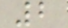2
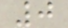0
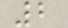2
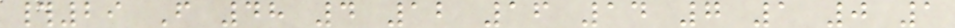#29 F 48 4 12 16 14 7 1 0 1
